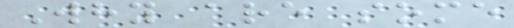Why are some
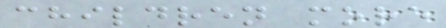children more
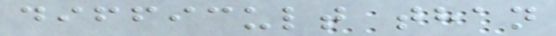difficult than
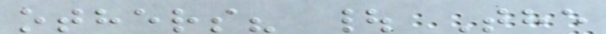others? | The
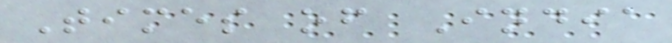Times of India
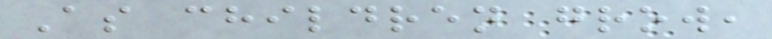As children grow,
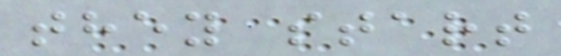they start
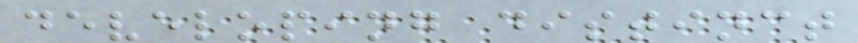developing distinct
